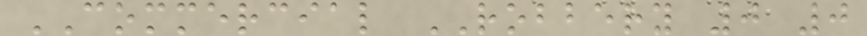COMMERCIAL ROBBERY 0 0
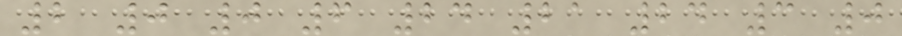2 0 0 6 24 21 24 3 0
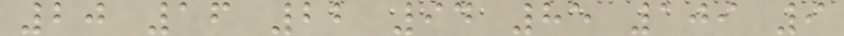20 16 22 94 85 109 9
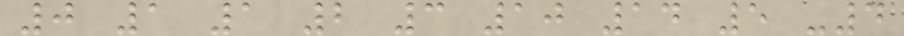0 1 1 2 3 10 14 5 -4
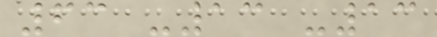63 -13 -13
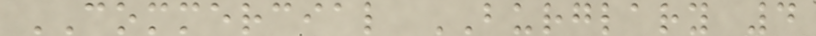COMMERCIAL BURGLARY 4
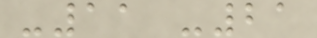-11 -21
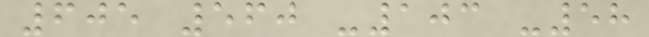605 560 -103 -58
